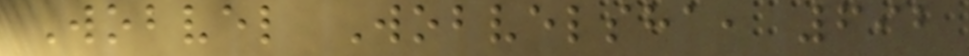Wobvel Wobvelsha, 692
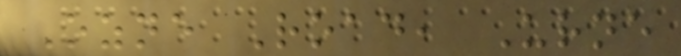Ozne Road, Urne
